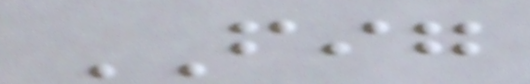FIG
